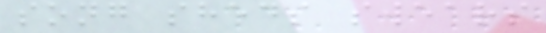song sheds swears
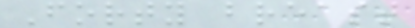Forty breast
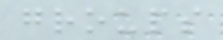groups
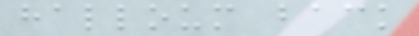halloum back
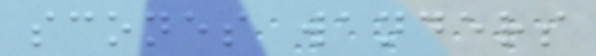scones wanders
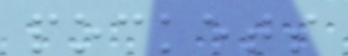pockets
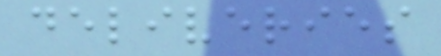deliveries
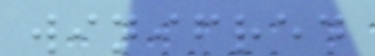winifred
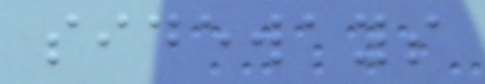sideways
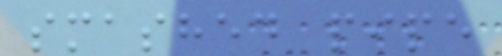smashed pipe
